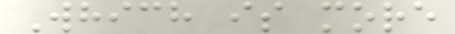Which is more
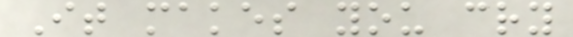It makes you cry
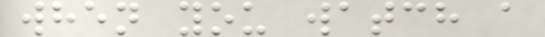when you watch a
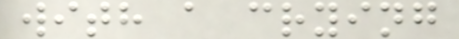with a crying
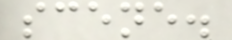scene.
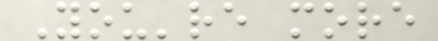You're more
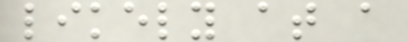likely at a
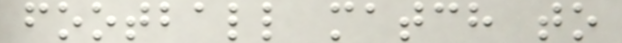football match to
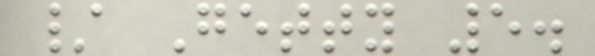/ Getty 5.
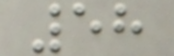58
